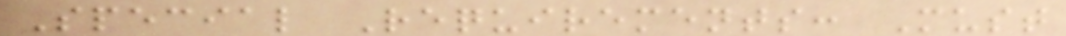Special Requirements: Must
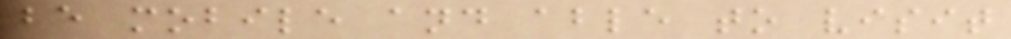be mobile and able to visit
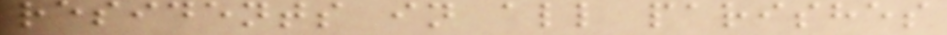residents in all parishes
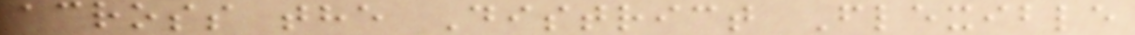across the District Flexible
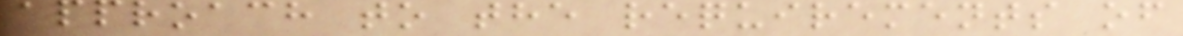approach to the requirements of
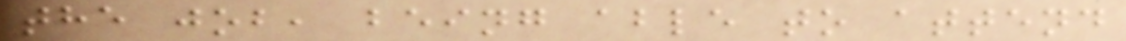the job, being able to attend
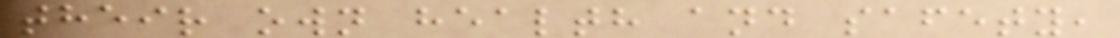their own health and safety,
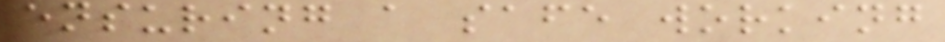ensuring a safe working
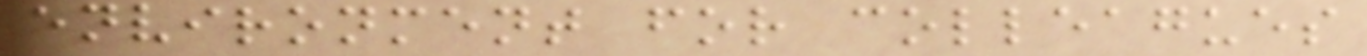environment for colleagues
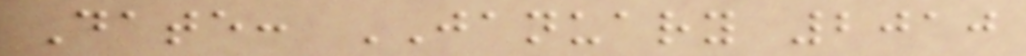Date: JANUARY 2010
